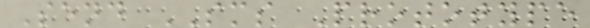Send SMS Prototype
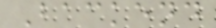Backend
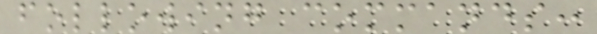following commands:
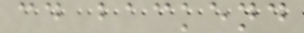cd backend
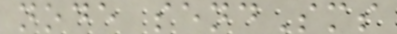node sendSms
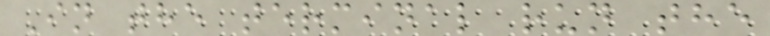In the terminal run the
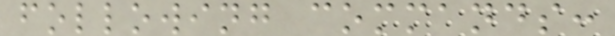following commands:
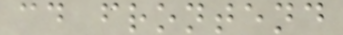cd frontend
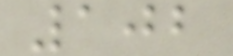102
